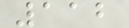112
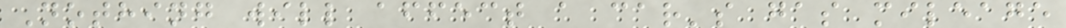Nothing will affect a car's gas mileage
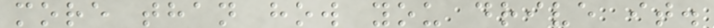more than how you drive it.
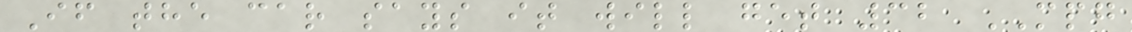If the car says it will get 32 MPG
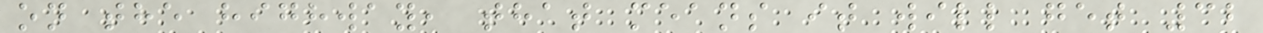on the highway, that means it will get 32
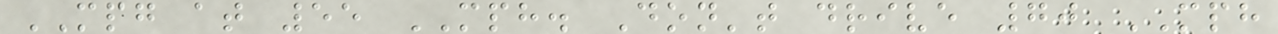MPG at 55 MPH. Don't drive 70 MPH
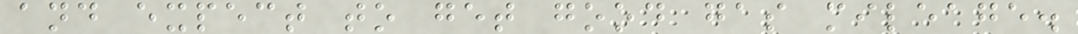and expect to get good gas mileage.
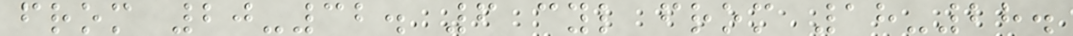from 20-32. 6 cyl from 18-28.
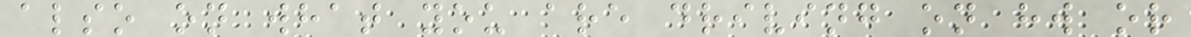also on what you are driving on hw or
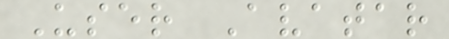User Avatar
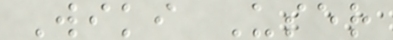Wiki User
